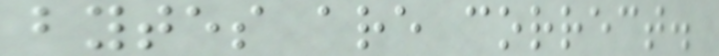bytes are correct.
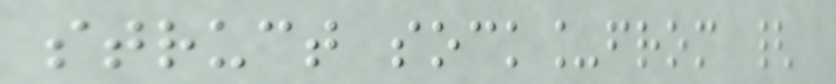struct sock_from {
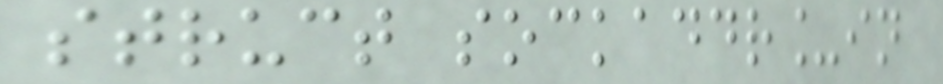struct sockaddr_in
